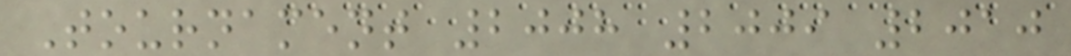Tournament 2008 2009 2010
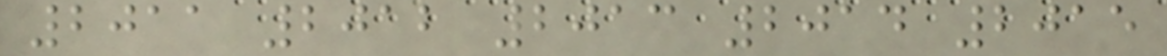2011 2012 2013 2014 2015
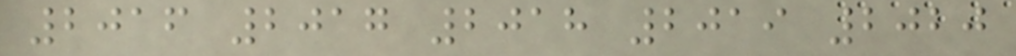2016 2017 2018 2019 2020
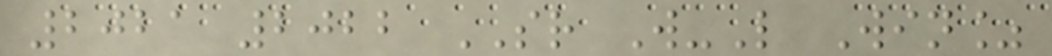2021 2022 SR W-L Win%
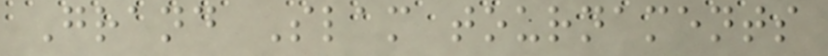Grand Slam tournaments
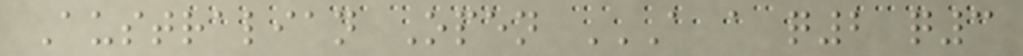Australian Open A A Q2 Q3
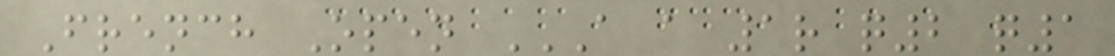French Open A A 1R Q2 Q1
